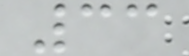33
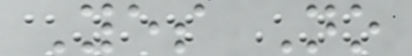Yes No
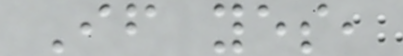If yes,
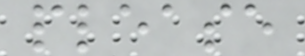please
